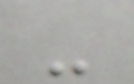-
